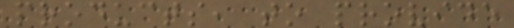products, to provide
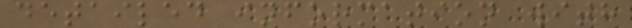detailed information with
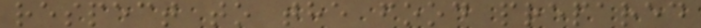respect to the food prepared
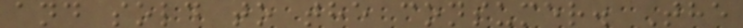and sold to the consumer. The
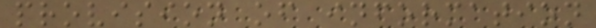provision of information
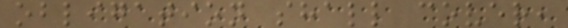obligation shall cover,
